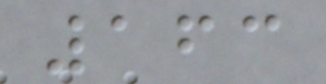163
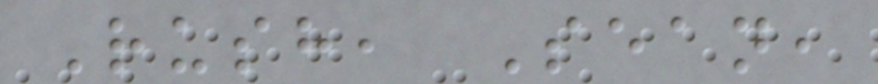Rush, Sean,
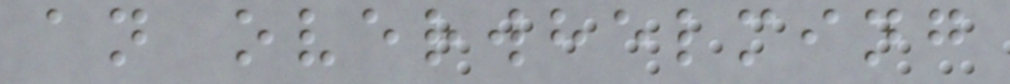an overwhelming
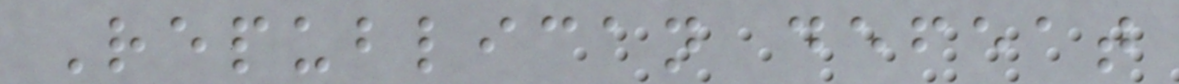Republican defeat
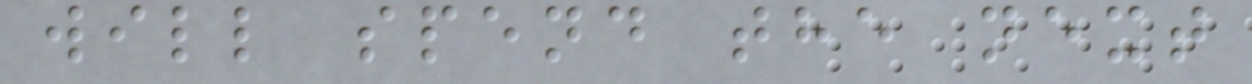will spend the next
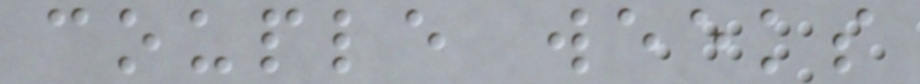couple weeks
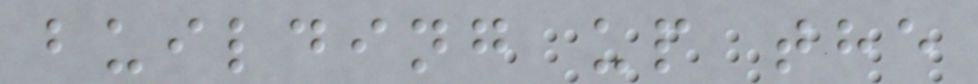building up the
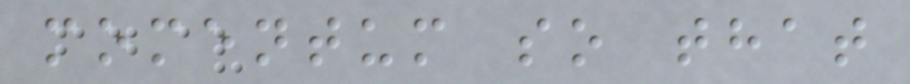momentum so that
